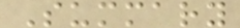Summary
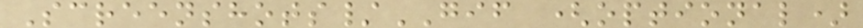Screenshots/GIF (optional)
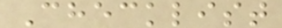Checklist
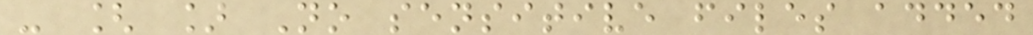- [ ] No sensitive files added
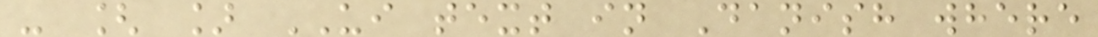- [ ] UI text in Danish where
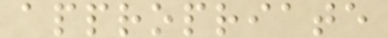appropriate
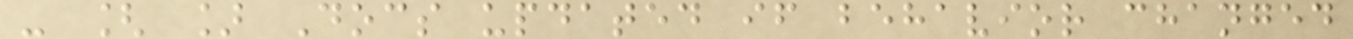- [ ] Docs updated if behavior changed
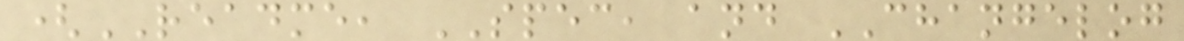(README, SPEC, and CHANGELOG
